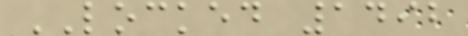LOCKED 1492
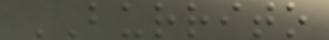BURRITO
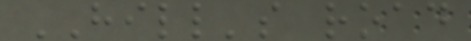HILL's road
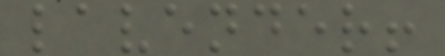lavender!
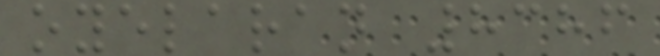oyelaran 8386
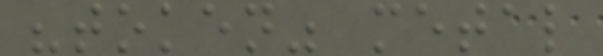"token" metal
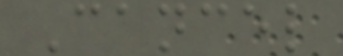Cancel
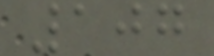107
